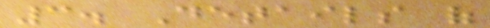3. Details of
